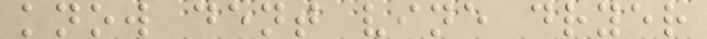know dent vine dryer
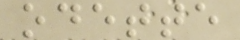odette
